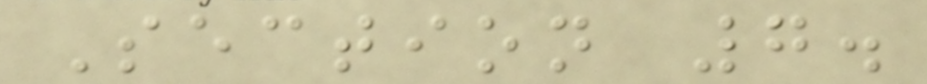Section 7.
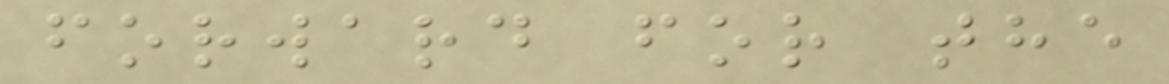forward for the
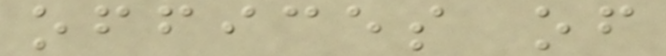offices of
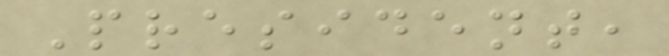President,
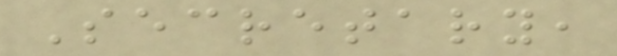Secretary,
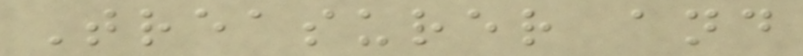Treasurer and
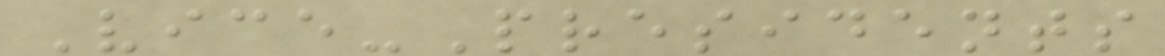Vice-Presidents
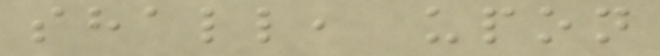shall, upon
